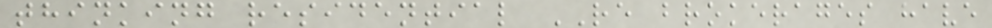thinking residential RE brokerages have
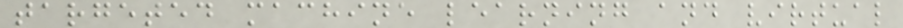targeted machine learning and virtual
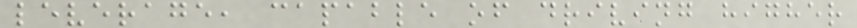leverage, capable of driving higher
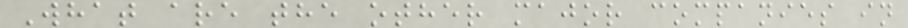What are the other major companies in
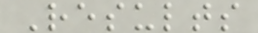Results
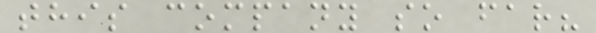this company so far?
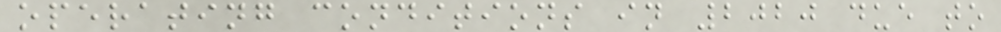operating conditions in 2020 due to
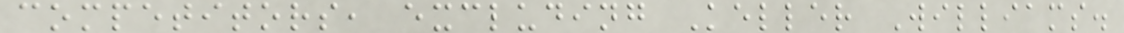competitors, excluding Keller Williams.
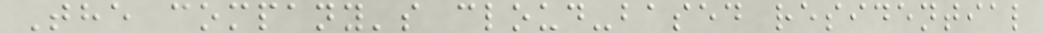The company's cloud-based residential
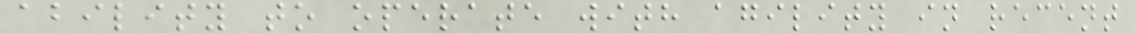ability to operate with agility in recent
